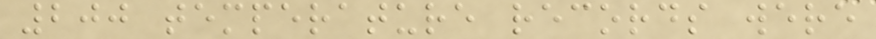200 temperature records were
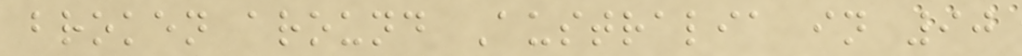broken around Australia in 90
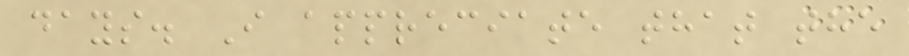days. I appreciate that the
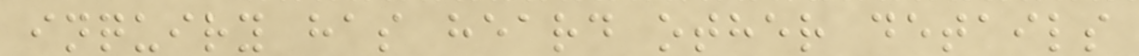inquiry has heard other details
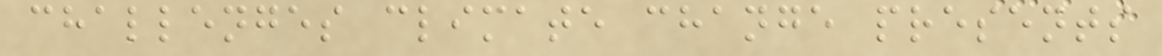challenges climate change presents
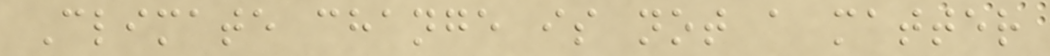Climate change is not a matter
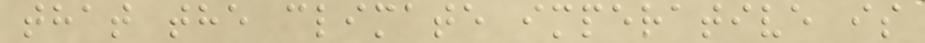that the climate imperative is
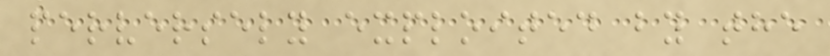perversely exploited by the
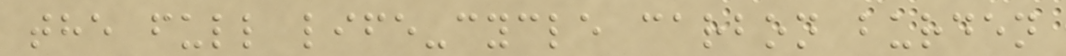the full life-cycle carbon burden
